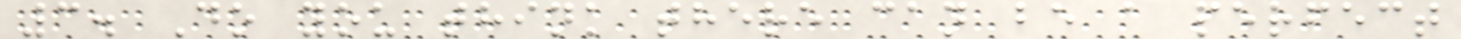3. Do you think there can be a perfect
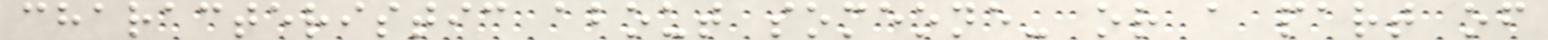characteristic about someone- or a part of
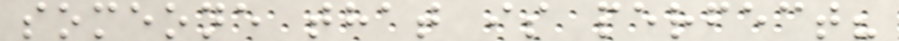someone that is perfect?
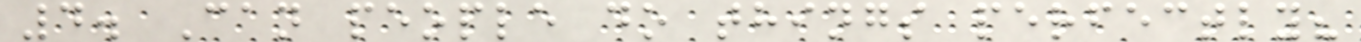4. Can people do things perfectly?
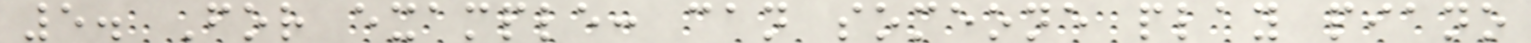5. For example: can someone play piano
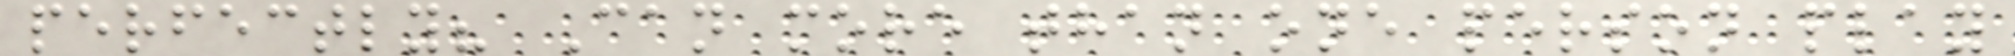perfectly? Can more than one person play
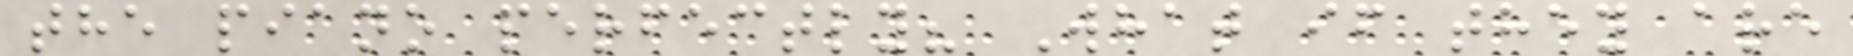the piano perfectly? What if they are
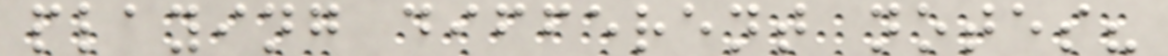playing different notes?
